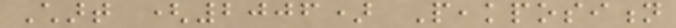Chart (2006) Peakposition
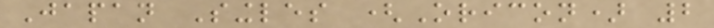Japan Singles (Oricon) 2
